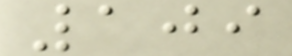109
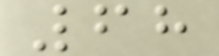68
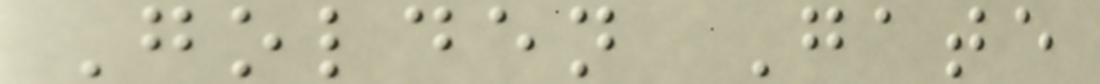Golden Gate
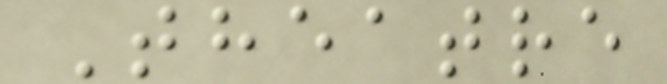Theatre
